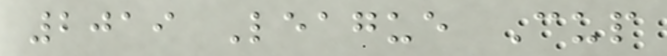2019 League Cup
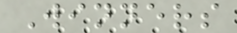Winners
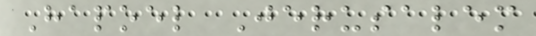Hapoel Jerusalem
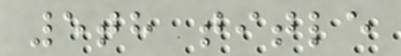5th title
